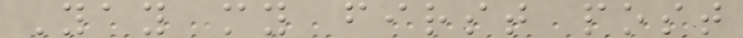Yay my first post
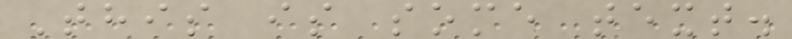This is some text.
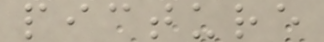picture
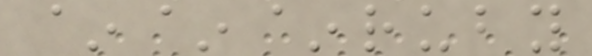~~~ruby
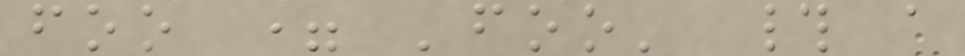foo = 'foo' # a
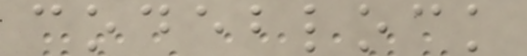codeblock
